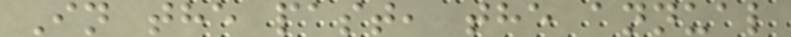In the past, the annual
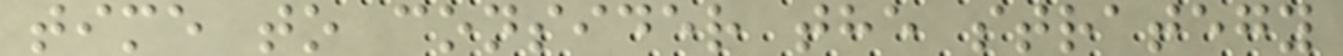time to consider the strategy
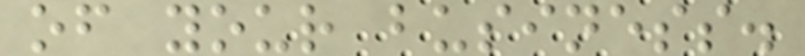of your business.
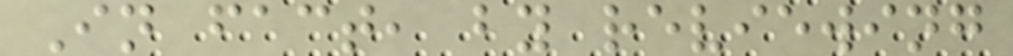In fact, by reviewing
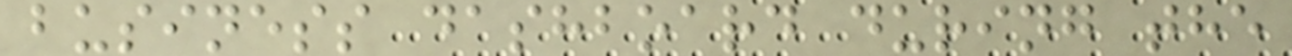business dashboard during the
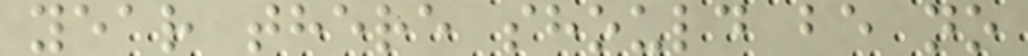year there should be no
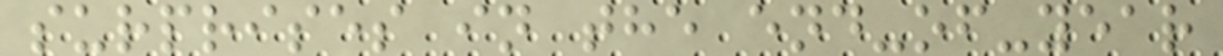surprises in the end-of-year
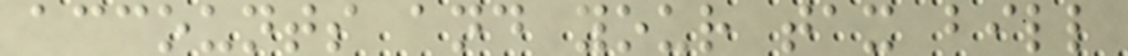accounts and your tax bill
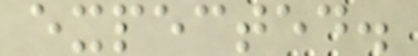expected.
